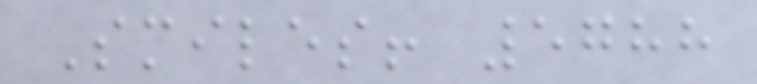Smiles! 5788
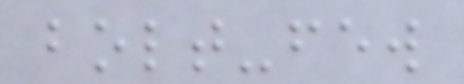bolt-few
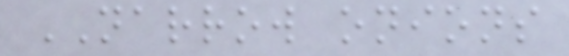NARROW onions
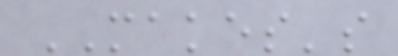MAKES's
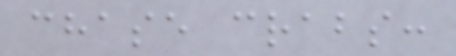chase crabs:
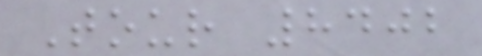Tour 8402
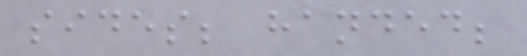sides; handed;
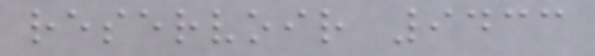reservoir 9433
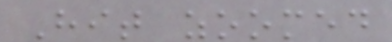Hit zoomed
